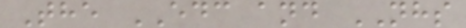The EDC and NHS
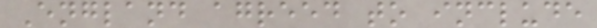England agreed to include
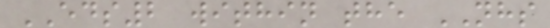EDS2 within the NHS
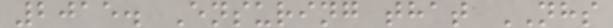2015. Ensuring that NHS
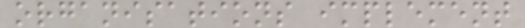organisations implement
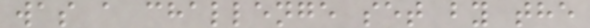was a challenge set by the
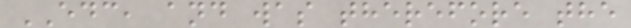EDC, and was therefore the
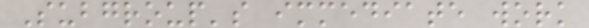Subgroup's immediate work
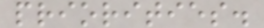priorities.
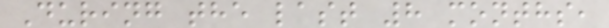During the last 8 months,
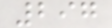297
